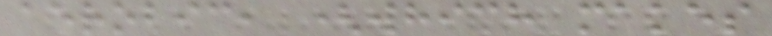aerobic, (which makes
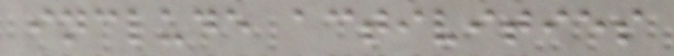include activities
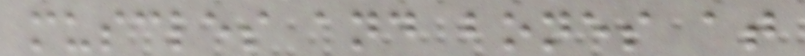muscles and bones at
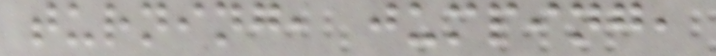turning, jumping,
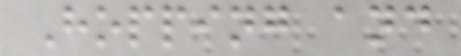Hopping and
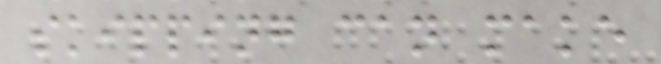skipping can make
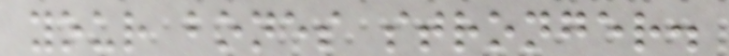your bones stronger.
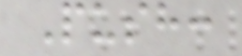Push:
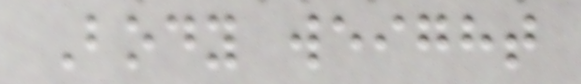Body weight
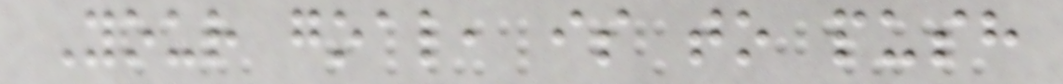Your goal, is to push
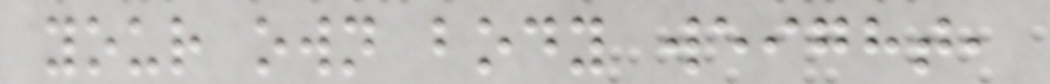your own body weight,
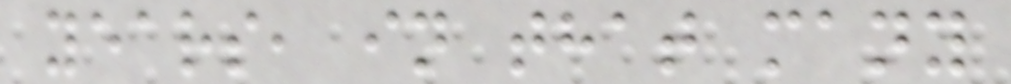years, in that many
